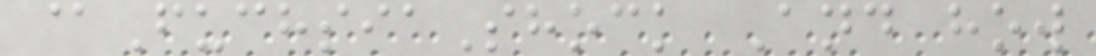@FuchsiaShock And how
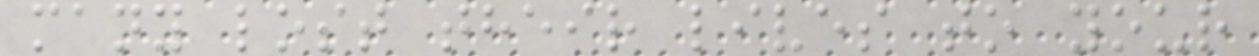many lost their lives to your
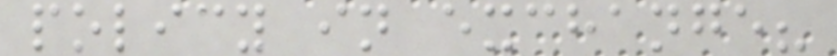policy in exchange?
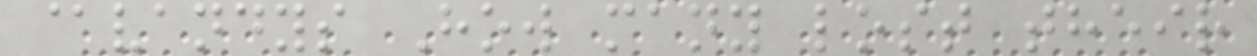@vandys How many lost their
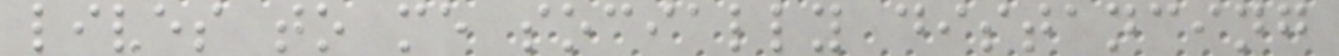lives to me socially distancing
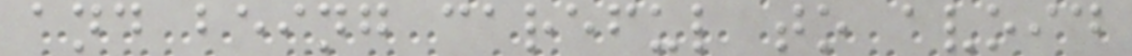and being careful to avoid
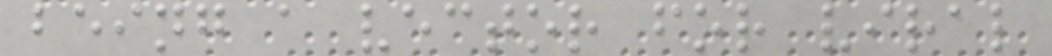being a vector for viral
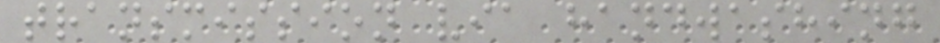transmission via handwashing
